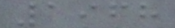1968
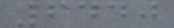6440
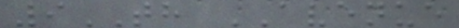9TH AVENUE
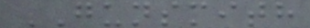GUNSMITH
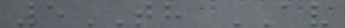5TH AV
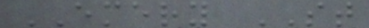EMERY ST
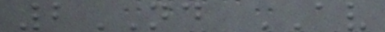2ND AV
